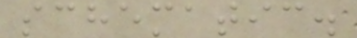schematic.
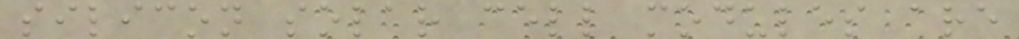silicon solar cell modules are
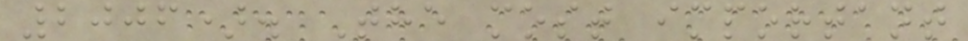2006). The most important
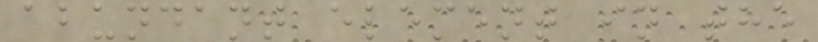abundant element in the
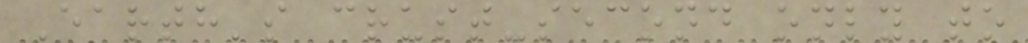Earth's crust-second only to
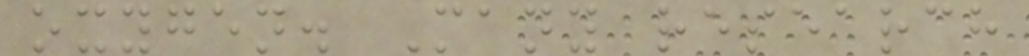oxygen. Many research
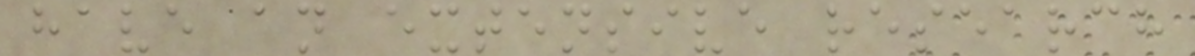have an extensive research
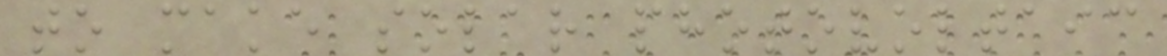to make solar photovoltaic
